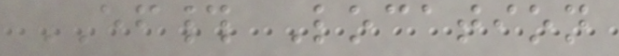EF# Location
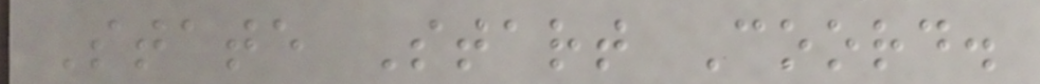State Start Coord.
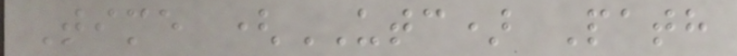Time (UTC) Path
